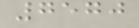7570
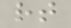rt
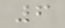6
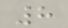8
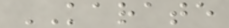KARATE
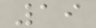19
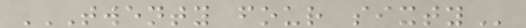TWENTY FOUR SIXTY
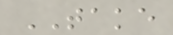TAKE
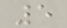5
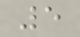5
